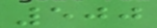500
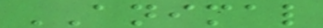ANIMAL
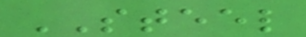STEEL
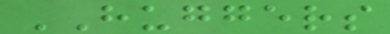HUGGERS
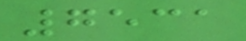7531
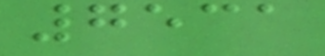7531
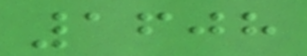1608
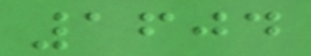1604
